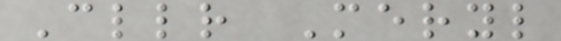Cllr Meryl
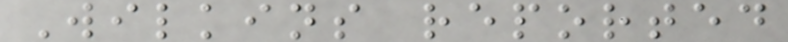Wilkins reported
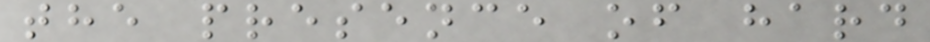the presence of hard
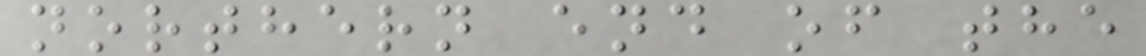northern end of the
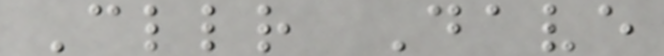Cllr Dave
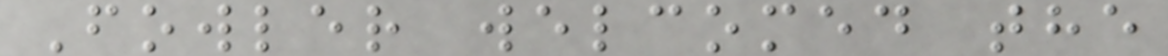Fowler welcomed the
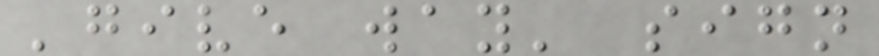'give way' sign
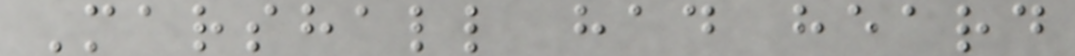Marshall had heard
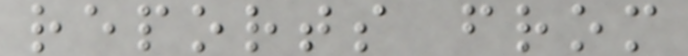reports from
